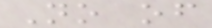No of
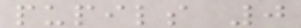pupils 0
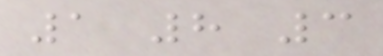1 8 3
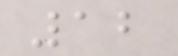12
